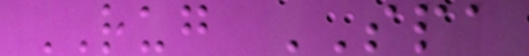RUG SPA
